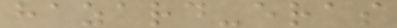hazard-eras
